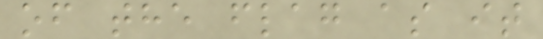of the flag as it
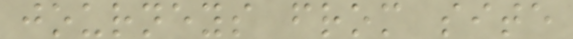journeys from site
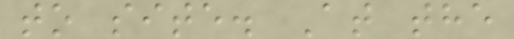to site. At the
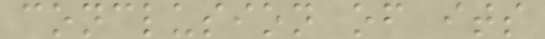conclusion of its
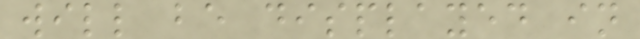will be displayed in
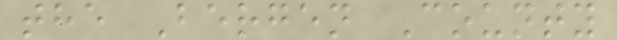the Bergen County
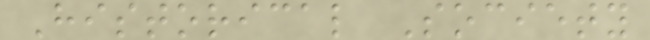Historical Society
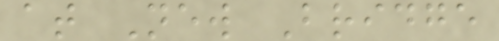at New Bridge
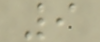9
